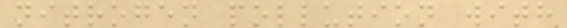nitrogen pollution with
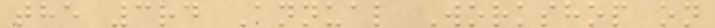the 3rd Annual Workshop on
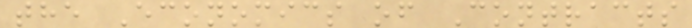the Economics of Contracts
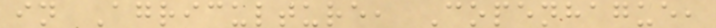in Agriculture, Copenhague,
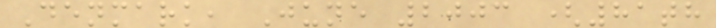Denmark, June 2003 (81th
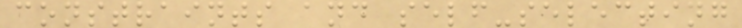constraints and self-selecting
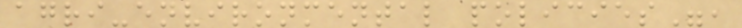agri-environmental policies",
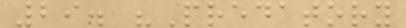29. "Predatory
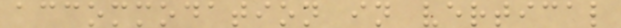accommodation in vertical
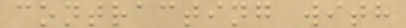contracting with
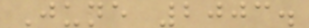June 2003.
